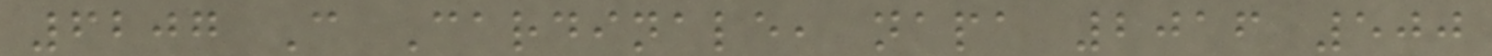6207 C Cardinale, napa 2016 500
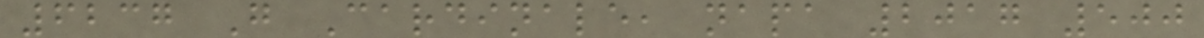6237 G Cardinale, napa 2017 500
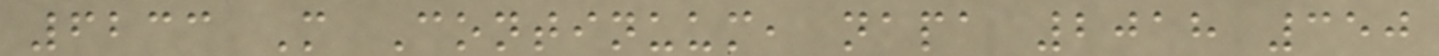6233 M Continuum, napa 2018 350
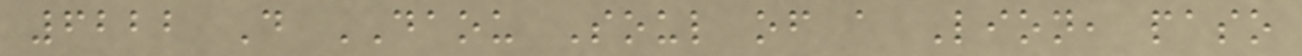6222 D DAOU Soul of a Lion, paso
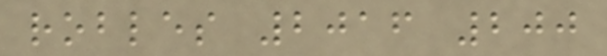robles 2016 200
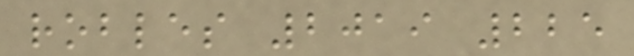robles 2019 225
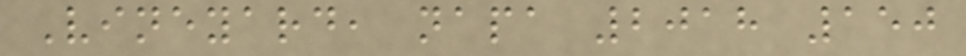Vineyard, napa 2018 150
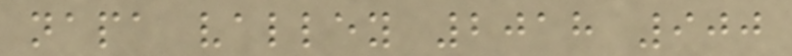napa valley 2018 900
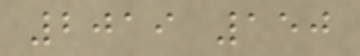2019 150
